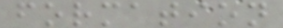formation
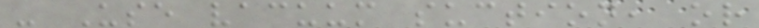- Use vacuum suction, or
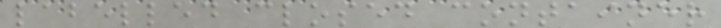labelled closed container
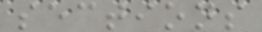sections
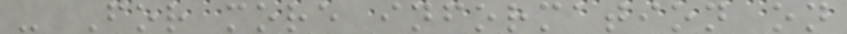- For more information on
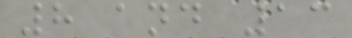8 and 13
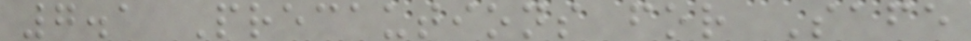7.1 Precautions for Safe
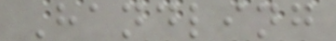Handling
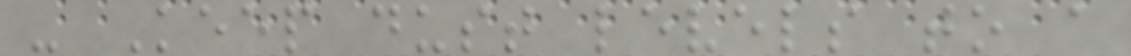- Keep dust levels to a
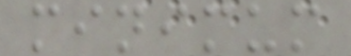minimum
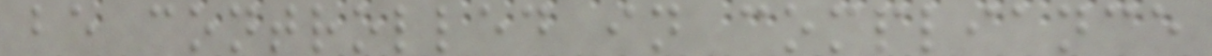be controlled in compliance
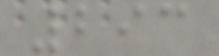293
